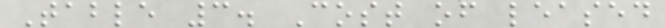Table 3. Cost of leased
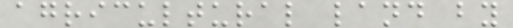agricultural land by
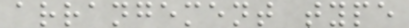arrangement type
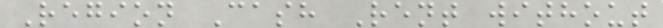Region Cash Rent without
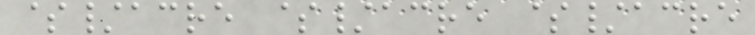$/acre $/acre $/acre
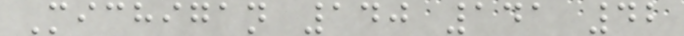Michigan 140 141 42
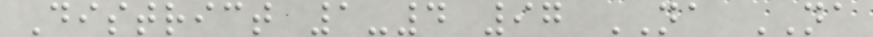District 1-4 97 NA NA
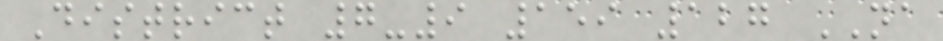District 7-9 159 127 NA
